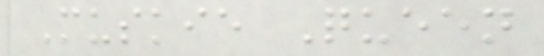Muskie Queen
